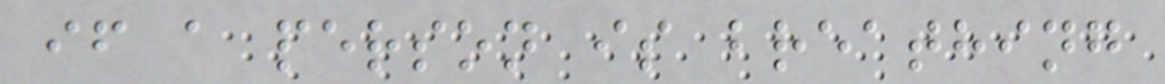if a person is breathing
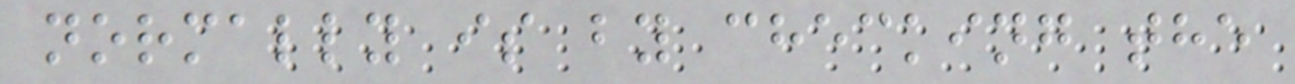normally is by checking the
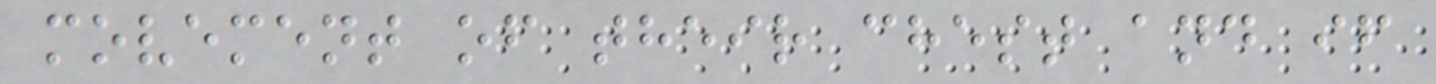movement of their chest and if
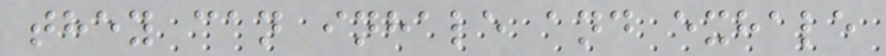they can inhale and exhale
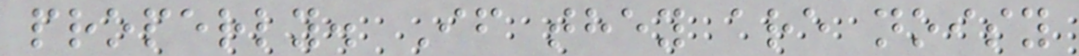properly. If they are noisy
